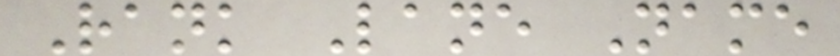Rank Lane Name
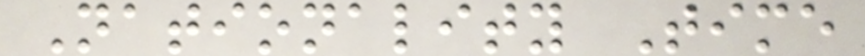Nationality Time
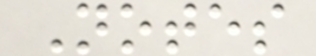Notes
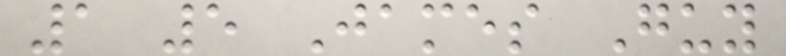1 5 James Guy
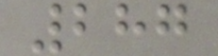287
